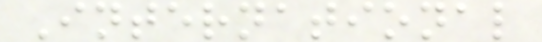International
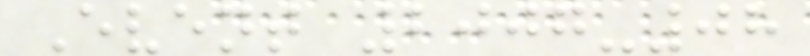Event 2007-08
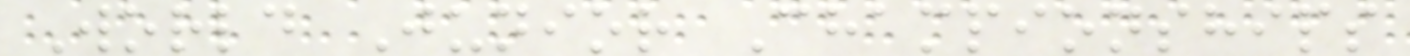World Junior Championships
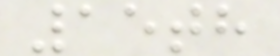15th
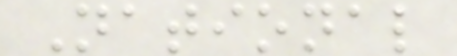National
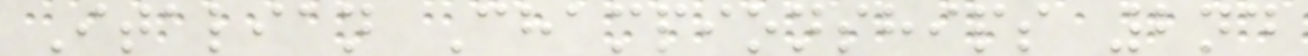Italian Championships 2nd
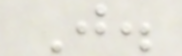J.
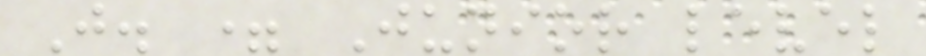J. = Junior level
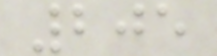205
